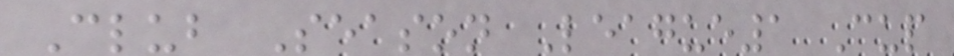Club Season League1 Cup
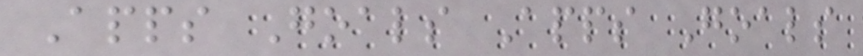Apps Goals Apps Goals
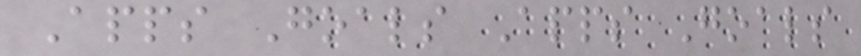Apps Goals Apps Goals
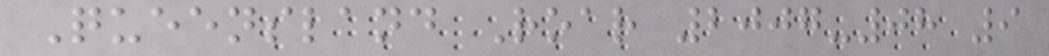Queensland Roar 2007-08 9
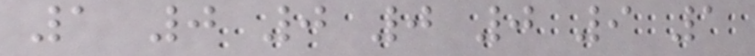1 0 0 0 0 9 1
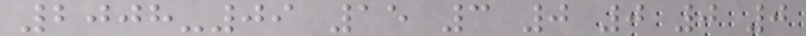2008-09 15 3 0 0 0 0
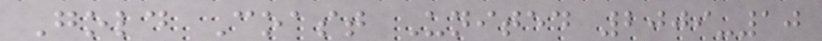Gold Coast United 2009-10
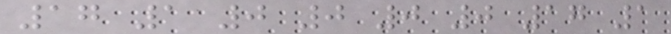17 1 0 0 0 0 17 1
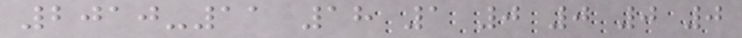2010-11 18 1 0 0 0 0
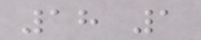18 1
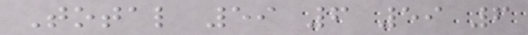Total 59 6 59 6
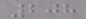208
